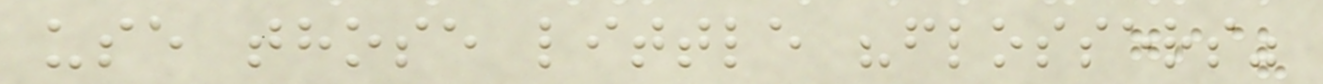use those little "flossers"
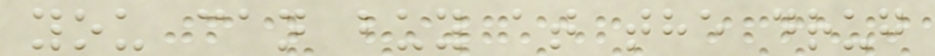you can buy at the drug
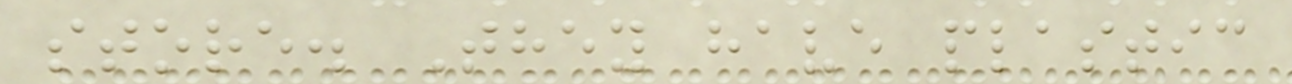store. They have plastic
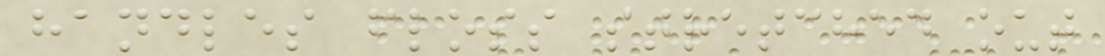handles floss stretched out
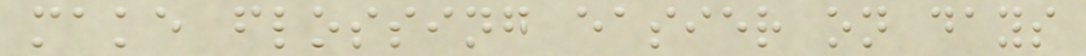make flossing easier on days
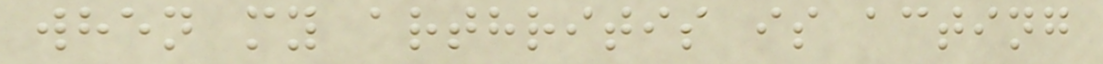when my arthritis is acting
